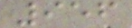956
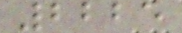2225
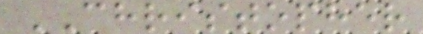CHRISTOPHER
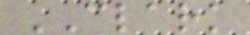CLARK
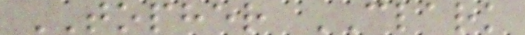TOPHER CLARK
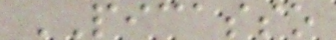PICASSO
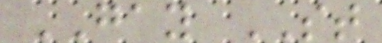GAY ST
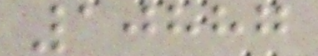10887
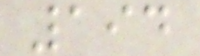194
